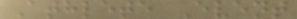Athlete Event
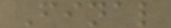Final
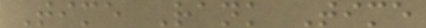Time Rank Time
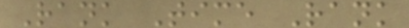Rank Time Rank
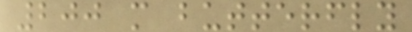200 m butterfly
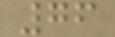76
